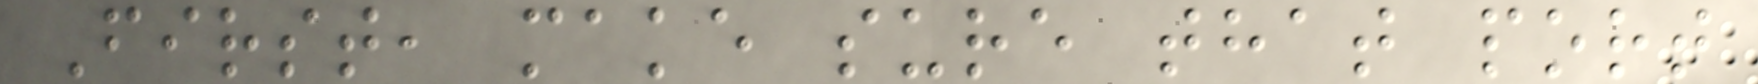First, make sure that port
